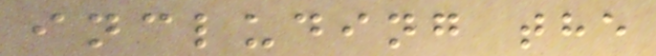including the
